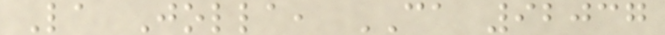La Jolla, CA 92037
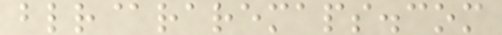blr@raremaps.com
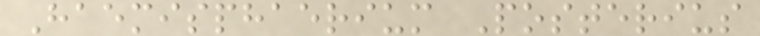Haemisphaerium Posterius
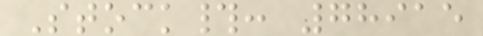Stock#: 78915
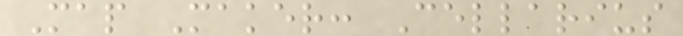Map Maker: Cellarius
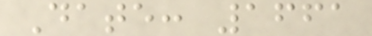Date: 1661
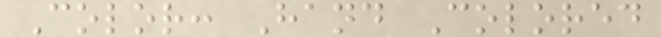Color: Hand Colored
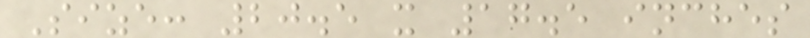Size: 20.5 x 17.5 inches
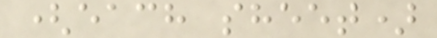(each sheet)
